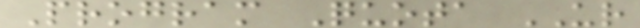Program Quota UR
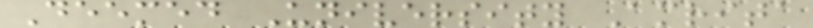Deemed University Amrita
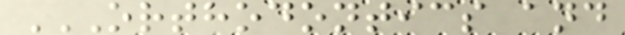ORTHODONTICS AND
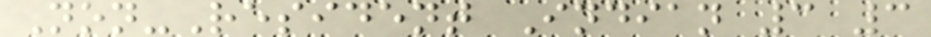Non-Resident Indian 3 3
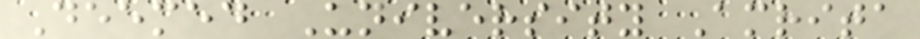Deemed University Amrita
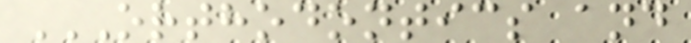ORTHODONTICS AND
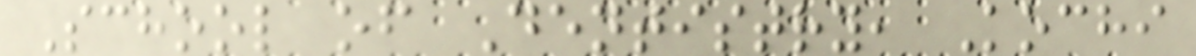School of Dentistry, Kochi
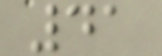41
